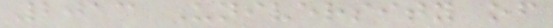2013 University of
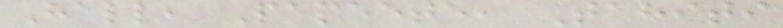Hall, Papeete, Tahiti
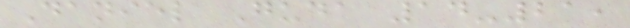Daniel Guda 14-21,
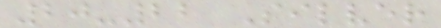20-22 Silver
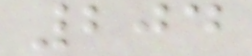204
